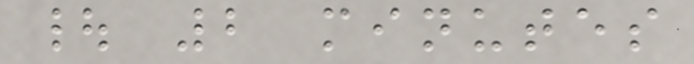| 2 minutes
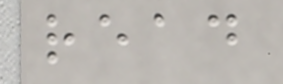read
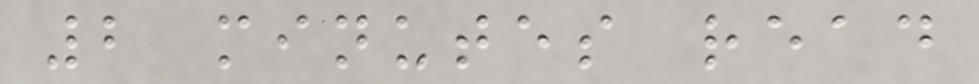2 minutes read
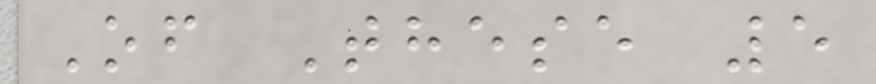Of These 5
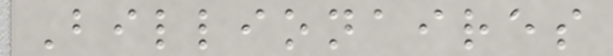Billionaires
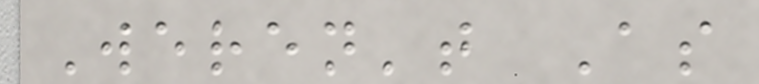Weren't As
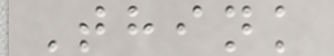Think
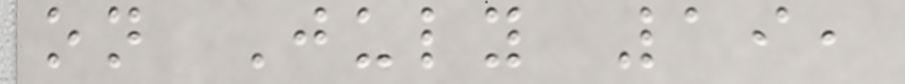on July 19,
